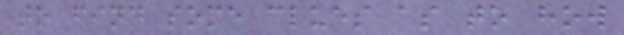to find some clues as to how
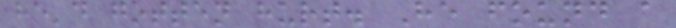he'd gotten hurt. He found a
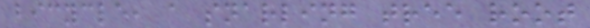bicycle, a snarling tree root
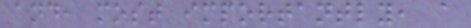and, most importantly, a
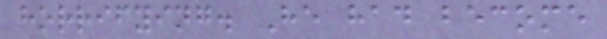horrifying. He had become
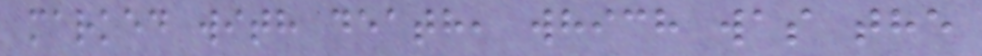marked with death, which was the
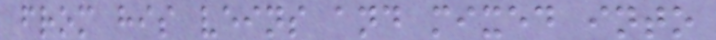from his veins and mixed into
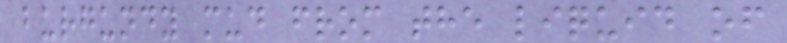burgundy mud from the liquid of
